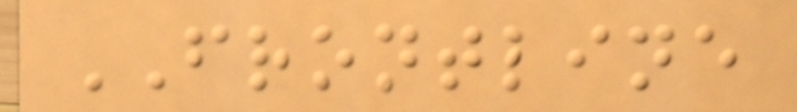FRONTLINE
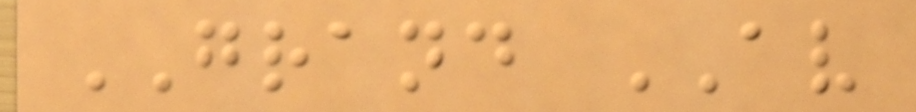GRAND AV
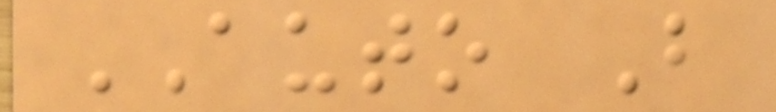AUTO B
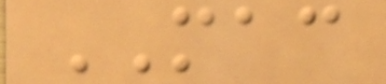MAC
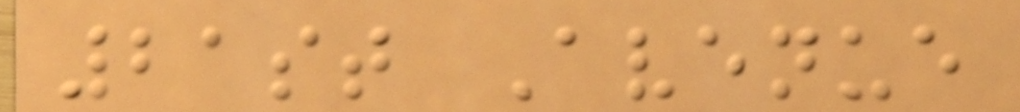21st Avenue
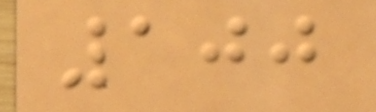100
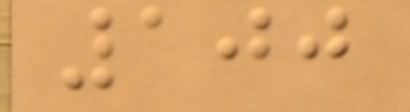100
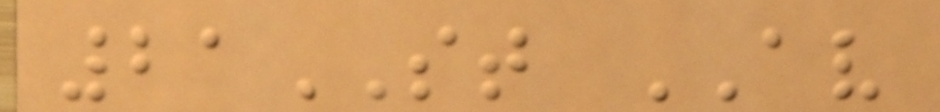21ST AV
